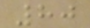80
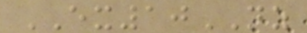EX10NZ
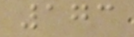173
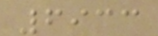6933
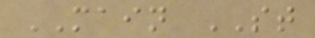MAIN ST
